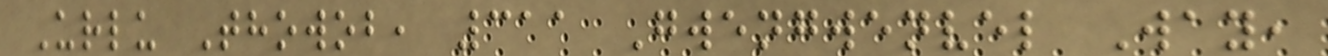Urlu Thowob, 311 Gwengwenvel Way,
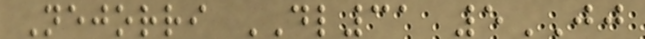Nejorri DL31 5JJ
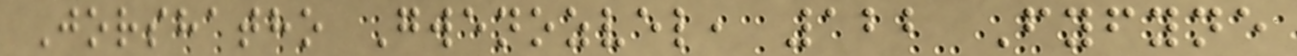Jorshatho Gwenozvel, 122 Fyfyne
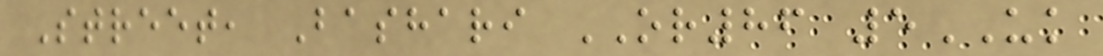Street, Bashari OR86 5UK
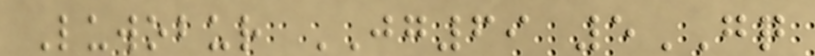Luwobur JG69 5GQ
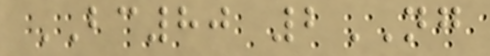BC80 2NG
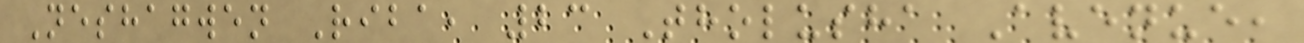Neshagwen Riba, 23 Tholusha Avenue,
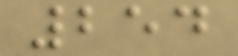254
